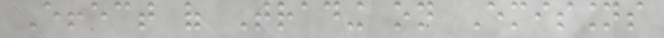Effect of Trading on Emissions
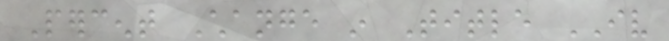Percent Change in Title IV
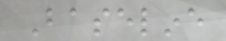Baseline
